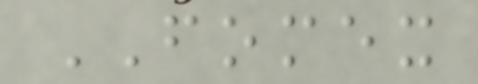FOMEX
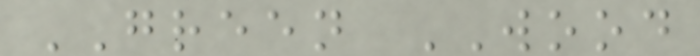GREEN WOOD
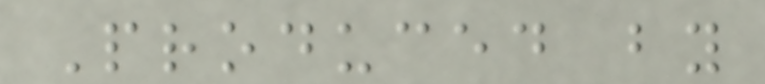Produced by
